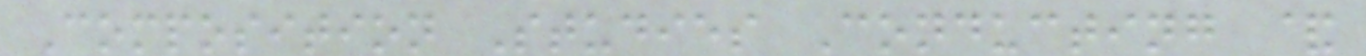Composition Studies Conducting &
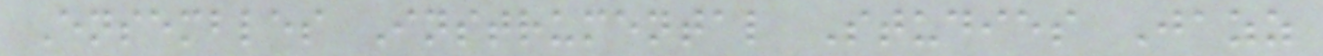Ensembles Instrumental Studies Jazz
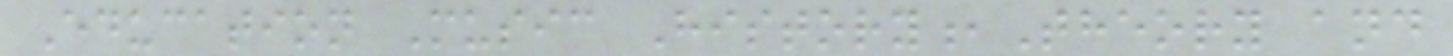Education Music History,Theory and
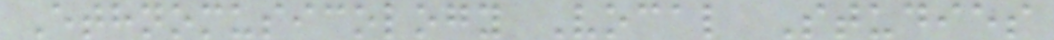Ethnomusicology Vocal Studies
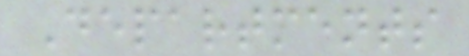Departments
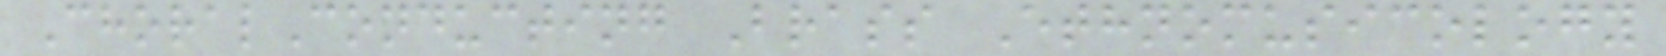ChoralConducting Brass Ethnomusicology
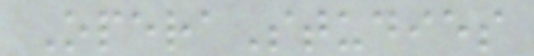OperaStudies
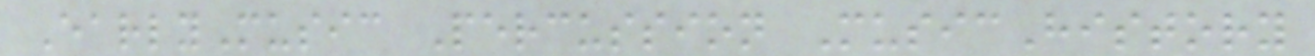EarlyMusic Percussion MusicHistory
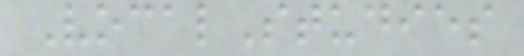VocalStudies
